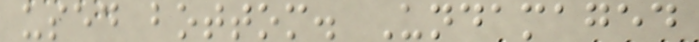used bottom. Undamaged
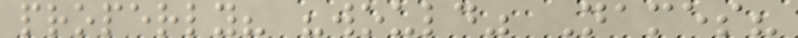properly? "would" Names?
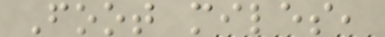Foot miles,
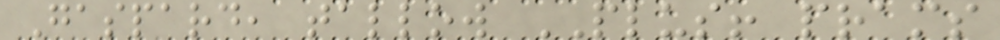Gaspard, tallow PLUS! prams
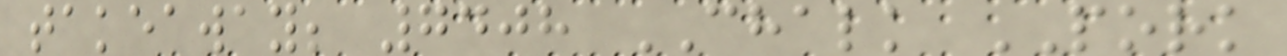takeaway; 7408 CHALK PORK
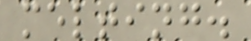melting.
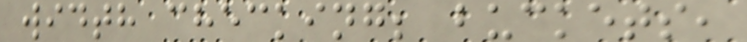width checking; buckets,
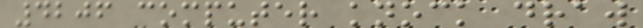4206 computer knock draw
